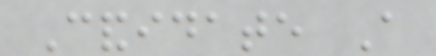Candidate A
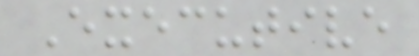Executive
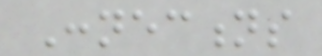Connections
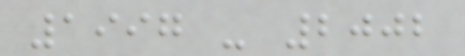1997 - 2002
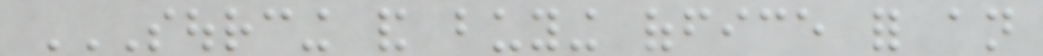SOURCING AND BUYING OFFICE FOR AN
